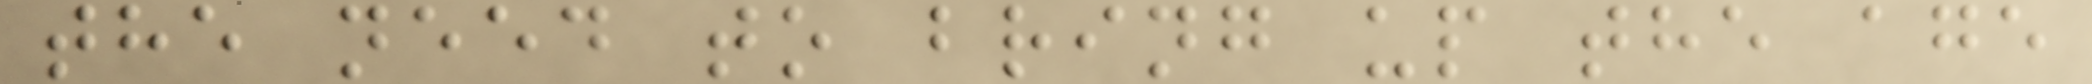the need to bring up the age
